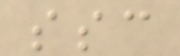ssc
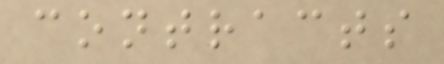contracts
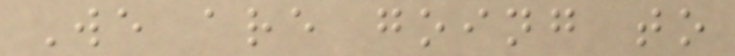We are going to
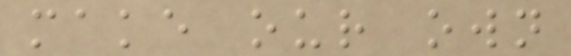make our own
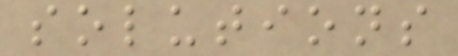solutions
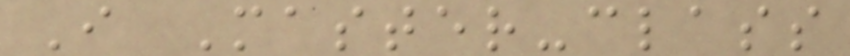I Master-class
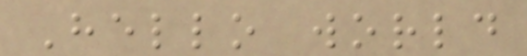Hello world
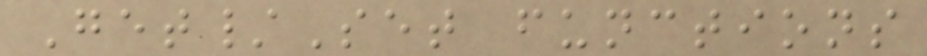Get/Set functions
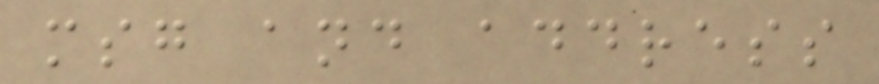msg and address
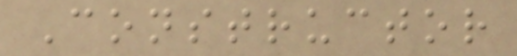Constructor
